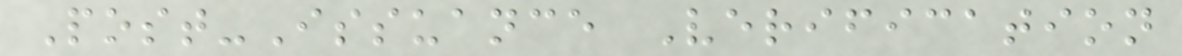Post-Issuance Verification
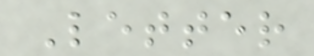Letter
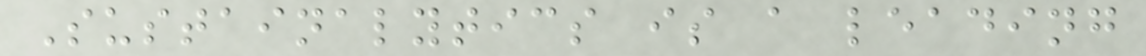Sustainalytics is a leading
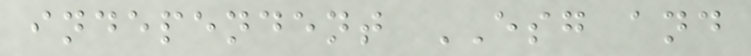independent ESG and
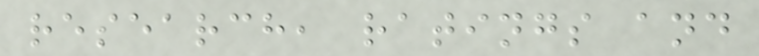research, ratings and
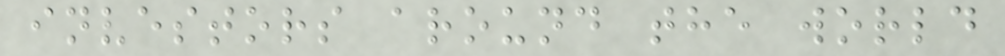investors around the world
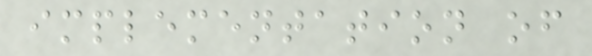implementation of
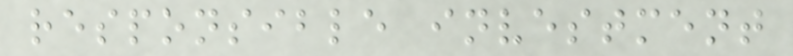responsible investment
